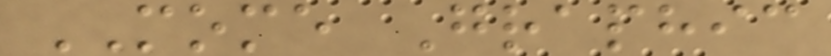MOME Graphic
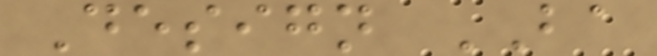Design BA
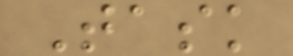Task
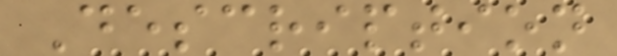Description
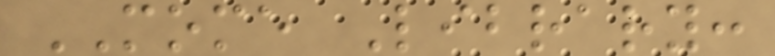MOME Library:
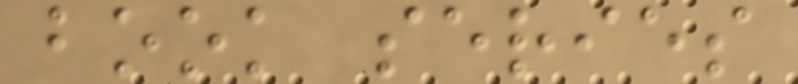book series
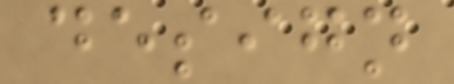design
